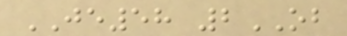JE58 2OB
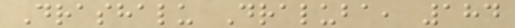Drashalu Draluba, 184
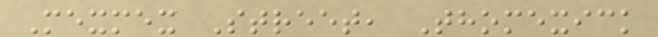Mexmex Street, Thomexick
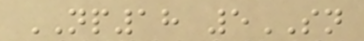NP18 5SN
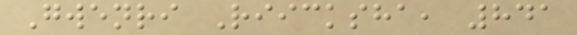Gwenri Riicksha, 841
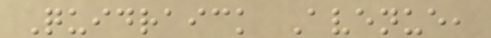Quidraick Avenue,
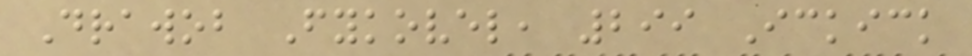Drawob Fykovel, 299 Ickick
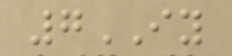7IY
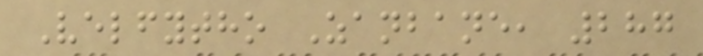Velfytho Zanbane, 287
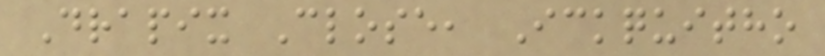Drapix Close, Ickquitho
